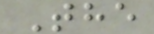The
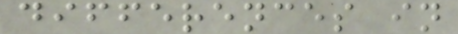differences in
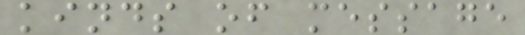kinds of message
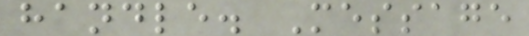handle. Message
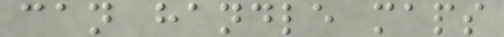can handle maps
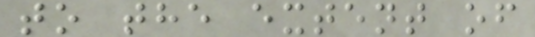to the extent of
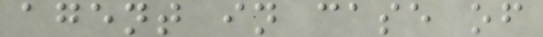agent in case of
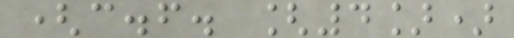(c.f. [4])
